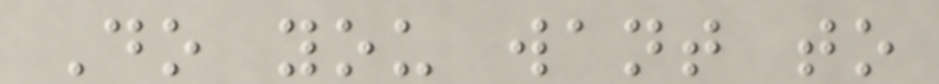Do you want to
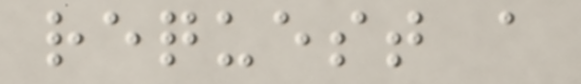request a
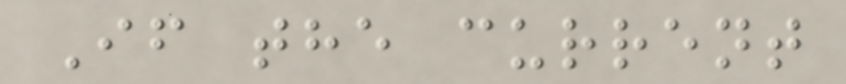If the current
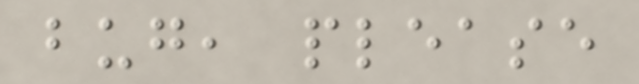bug, please
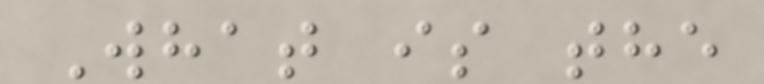What is the
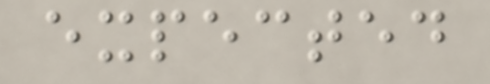expected
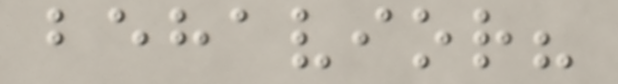behavior?
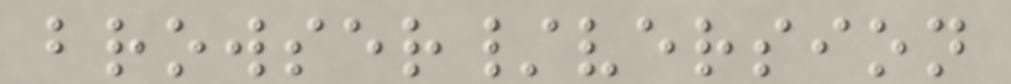browser/version
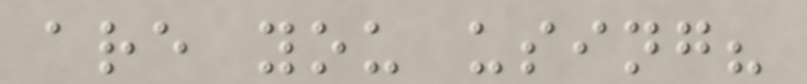are you using?
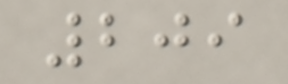209
